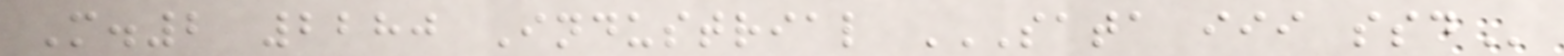M.2 2280 Industrial SATA III SSD
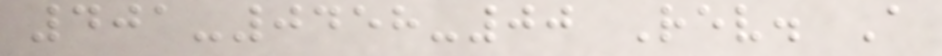401-0458-00 Rev. A
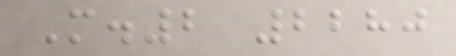M.2 2280
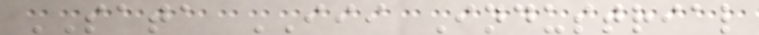SATA III Industrial
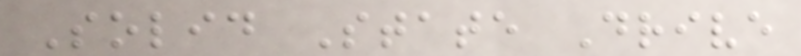Solid State Drive
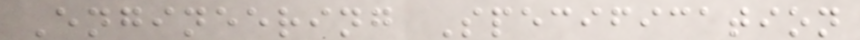Engineering Specification
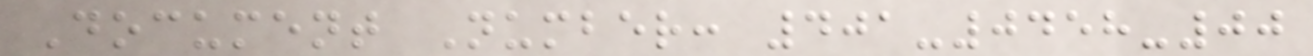Document Number: 401-0458-00
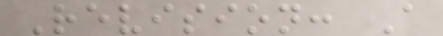Revision: A
